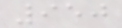950
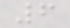6
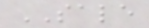SALE
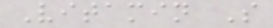Vitamin S
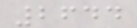2644
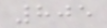805
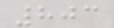803
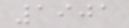1901
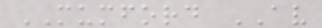MUMFORD AV
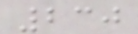230
